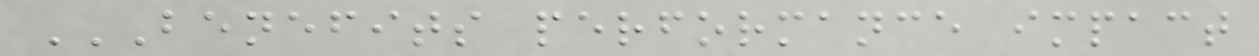BENEFITS PERFORMANCE IMPACT
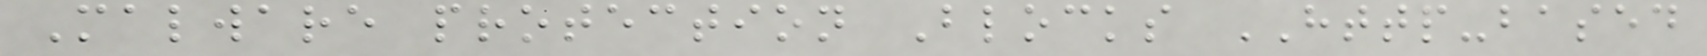Malware protection Blocks HTTP-based
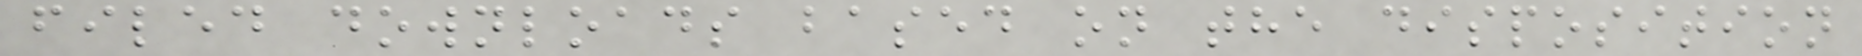filed downloads based on the disposition
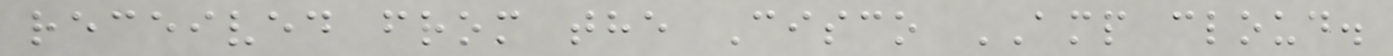received from the Cisco AMP cloud.
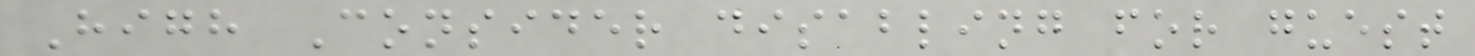High Consider disabling for guest
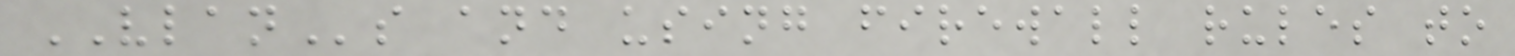VLANs and using firewall rules to
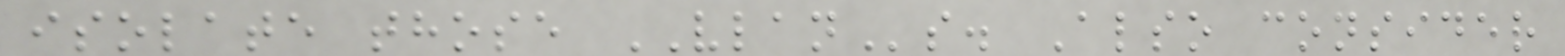isolate those VLANs. Also consider
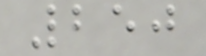250
